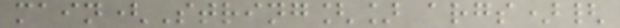main(String[] args){
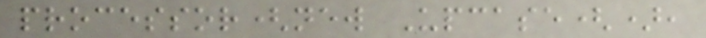processor(new Upcase(),
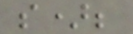s);
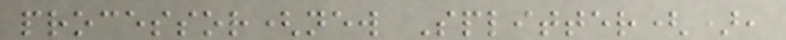processor(new Splitter(),
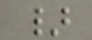}
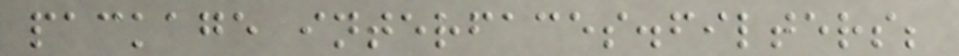package interfaces.filters;
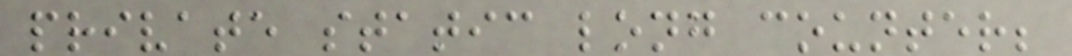private static long counter;
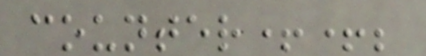counter++;
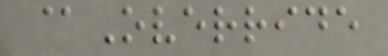@Override
